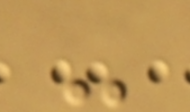-
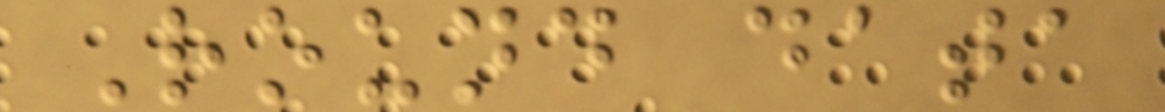Round data
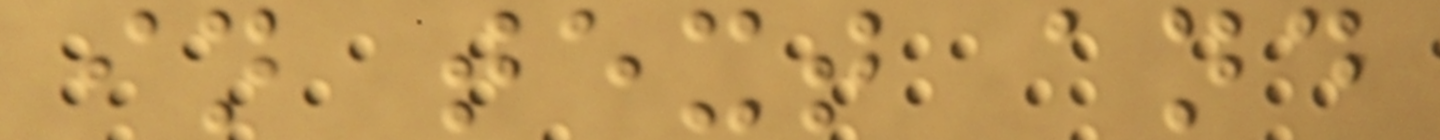in text and
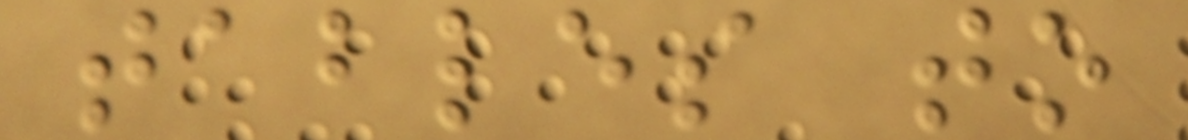tables to
